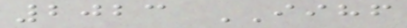2023 IIHF
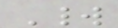World
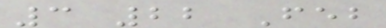3 22 Feb
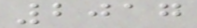2017
